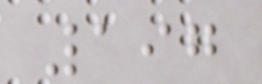197
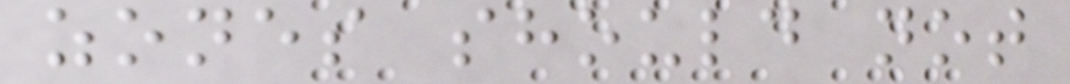zones should not
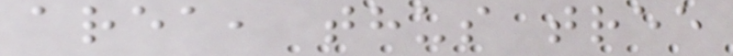area, thus tree
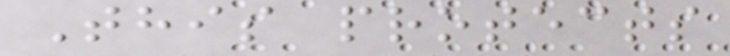This protects
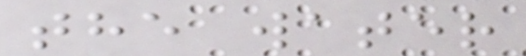the water
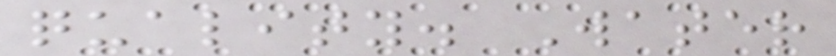quality. Water
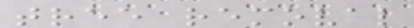tree removal
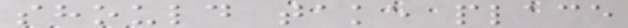should take place
